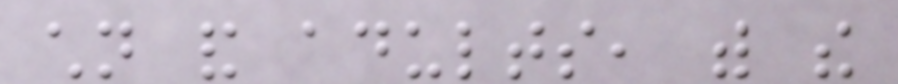children and adults, with the
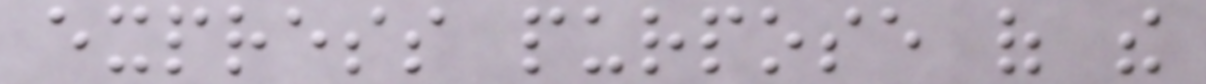express purpose of the
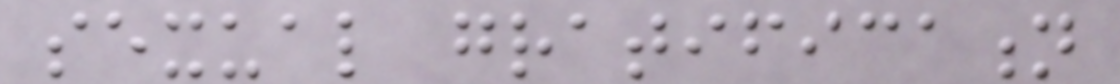sexual gratification
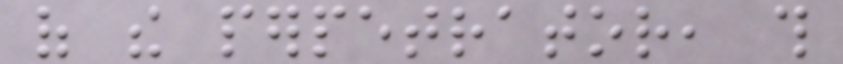of the perpetrator, this
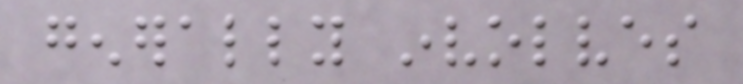generally involves
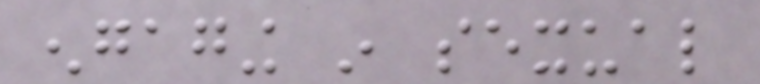engaging in sexual
